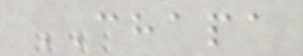CHAPA
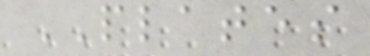PLATES
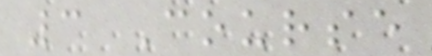3 Course
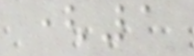(1
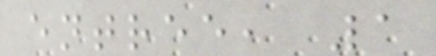entree, 1
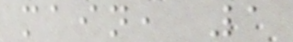main, 1
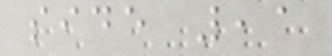side ,1
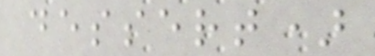dessert)
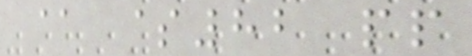@ $82 pp
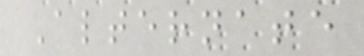Alternate
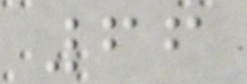66
